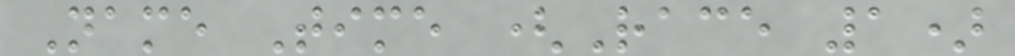Name Time (Race 1)
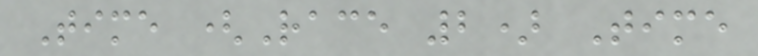Time (Race 2) Time
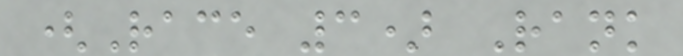(Race 3) Rank
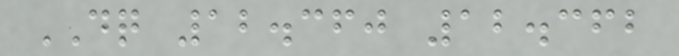DQ 12.360 12.362
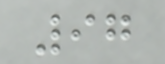97
